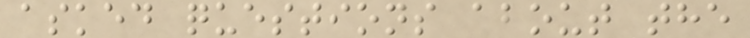asked questions about the
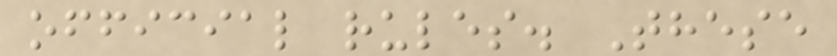official rules. These
